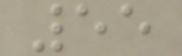55
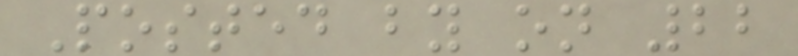Posted by on 22
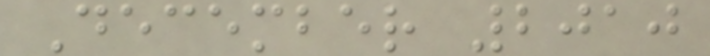December 2010
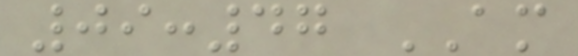09:47 AM
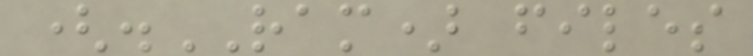(.RAM) files
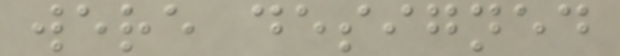were designed
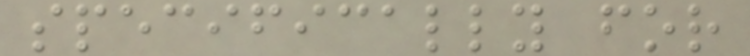specifically for
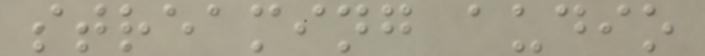streaming audio
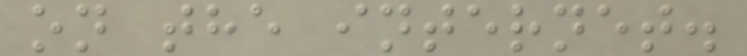on the internet.
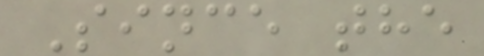Since the
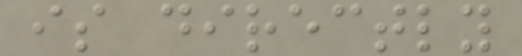is directly
